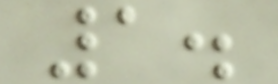1.
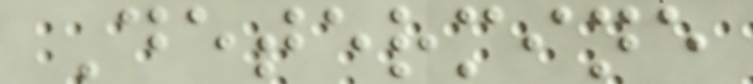Determine
